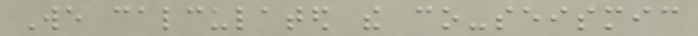We calculated the co-seismic
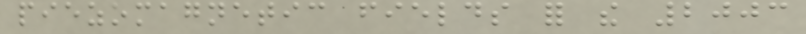piezomagnetic fields for the 2003
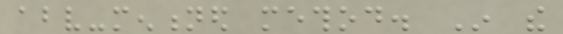above-mentioned method. In the
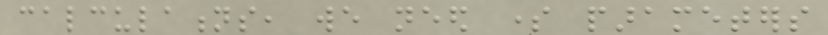calculations, we need some parameters
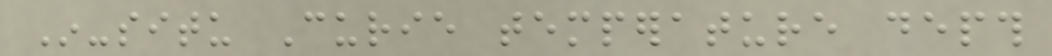In-situ Curie temperature depth
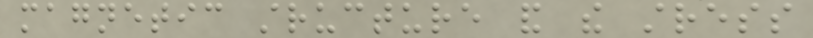magnetic structure and the stress
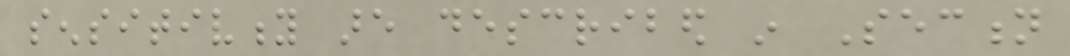sensitivity are described in Section
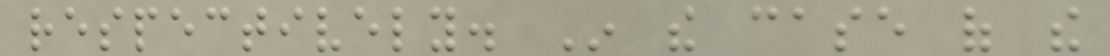respectively. In the case of the
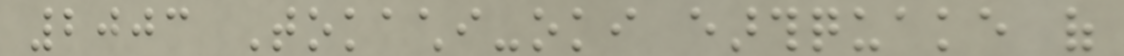2003 Tokachi-oki earthquake of
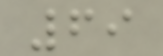69
